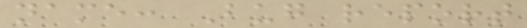name: Bug report
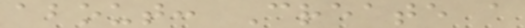about: Create a
